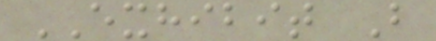EXHIBIT B
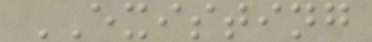EXISTING
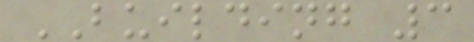BUILDING 3
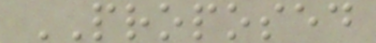PROPOSED
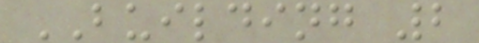BUILDING 2
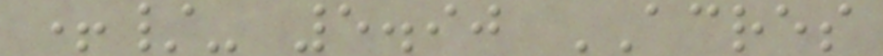+/- 5.90 ACRES
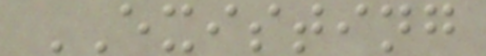EXISTING
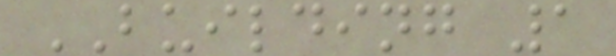BUILDING 1
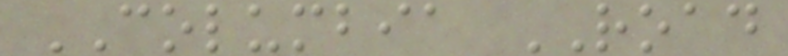COLUMBIA ROAD
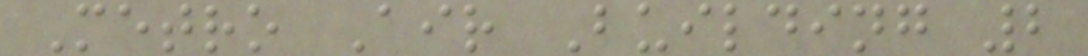Metro Air Building 2
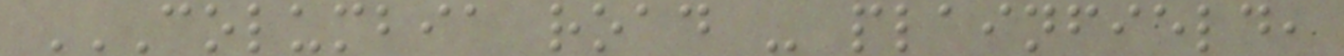COLUMBIA ROAD - PLAINFIELD,
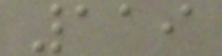119
